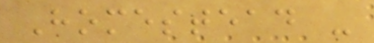Homestead -
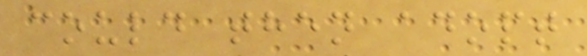could then adopt
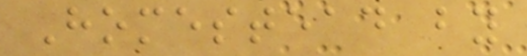Homestead by
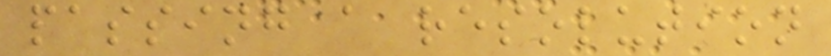passing a resolution
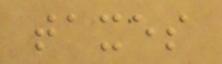taxes
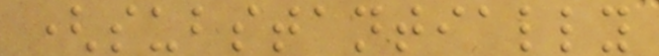(substantially
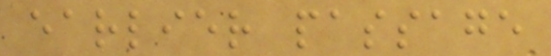earlier passage
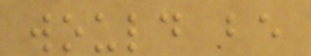would be
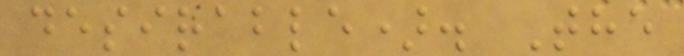desirable). The
